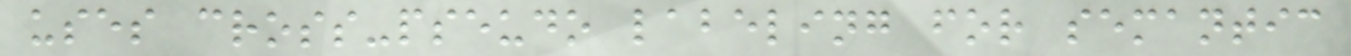uses cross-pseudo labeling for semantic
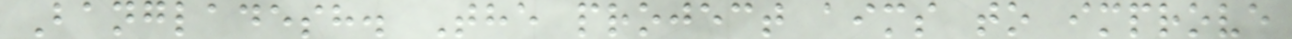Bangladesh. The project aims to improve
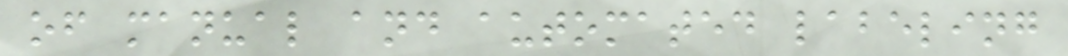of manual and automated labeling
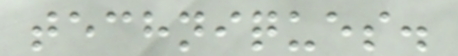techniques.
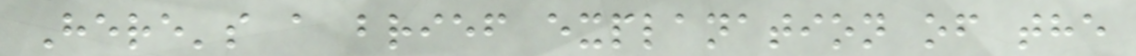Here's a brief explanation of the
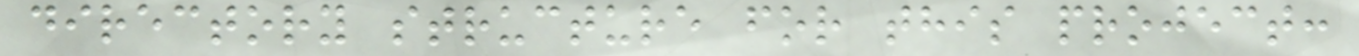directory structure for this project:
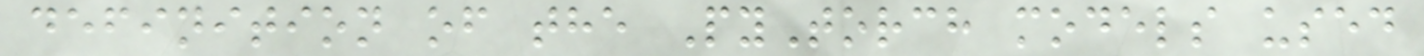definition of the PyTorch models used
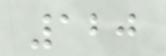120
